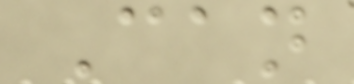Can
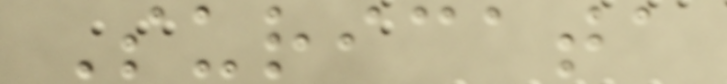Suricata
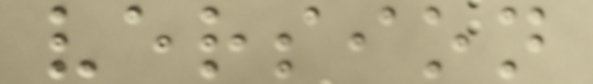version
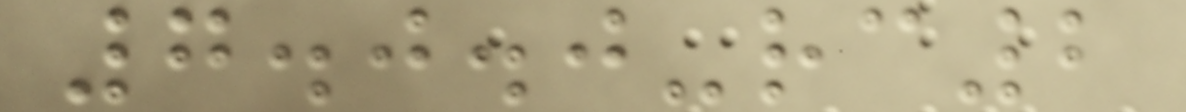7.0.0-rc2
